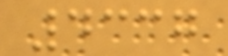4337
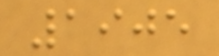1905
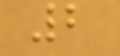2
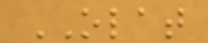OLAT
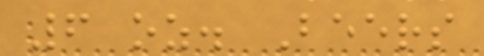6 oz. Beers
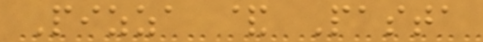Pizza & Pasta
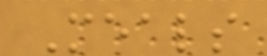Meals
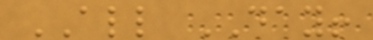ALL DAY!
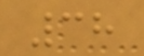38
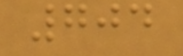704
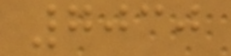7030
